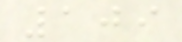109
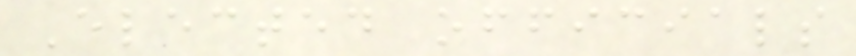Elected officials
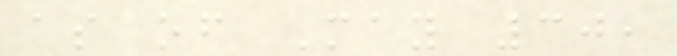as of May 30,
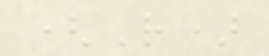(R)
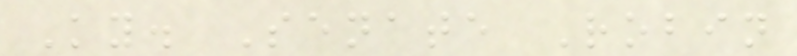Ky. Senate Robin
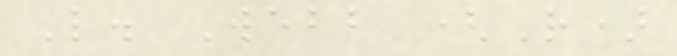L. Webb (R)
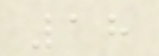18
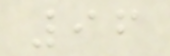96
